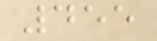455
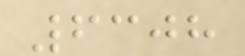6308
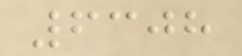6308
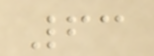63
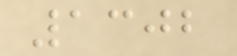1302
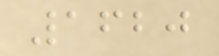1620
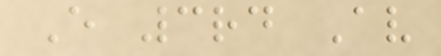E 3rd Av
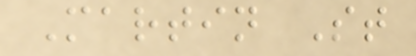Martin St
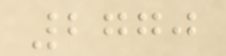2770
